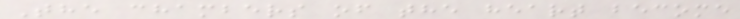The chambers of the heart become
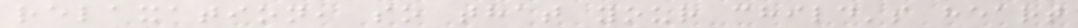relaxation, so that your child's heart
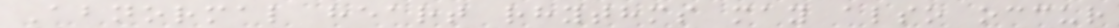Abnormal heart rhythms may also occur
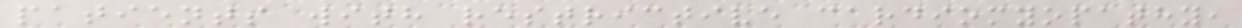patients with restrictive cardiomyopathy,
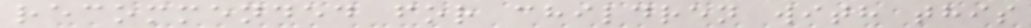recommended for children with this
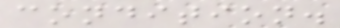condition.
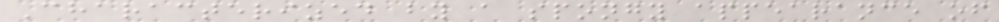Characterized by a spongy appearance of
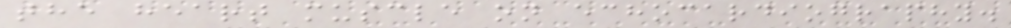the heart muscle on echocardiography.
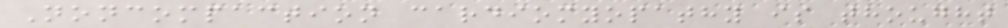Noncompaction cardiomyopathy is thought
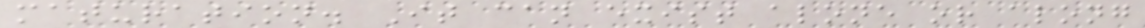maturation. It can exist alone or along
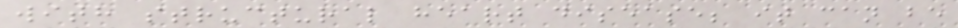with structural heart disease; it can be
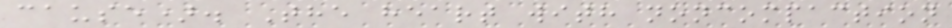cause). The heart with noncompaction
